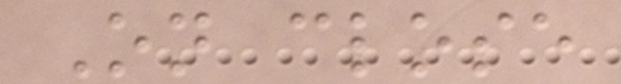On close
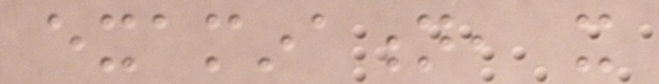examination, it
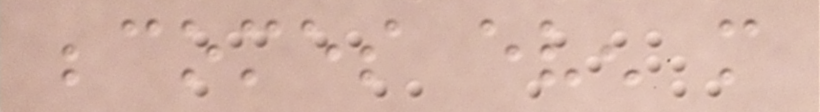becomes even more
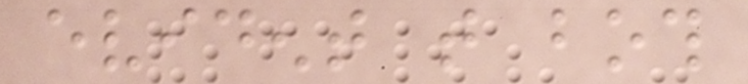evident that both
